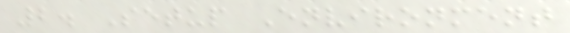2. Setup Environment
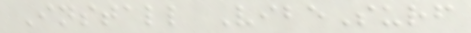Install VibeSurf
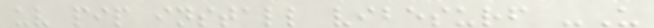uv pip install vibesurf -U
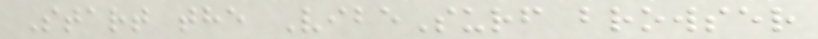Start the VibeSurf browser
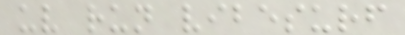uv run vibesurf
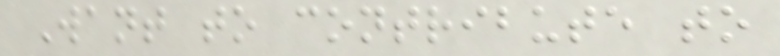Want to contribute to
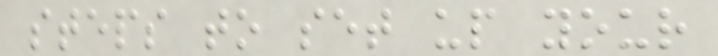steps to set up your
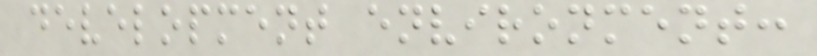development environment:
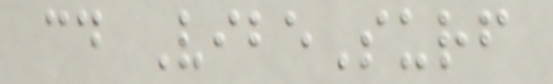cd VibeSurf
